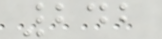242
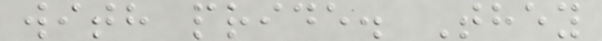with pride. They
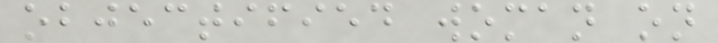objectified woman on
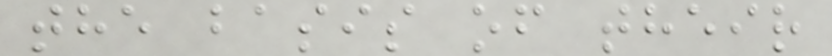the basis of their
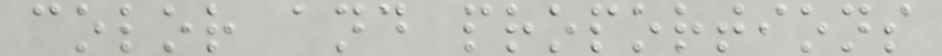color and proportions
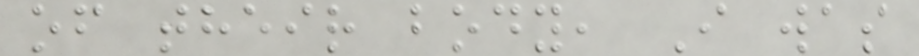of their body, I was
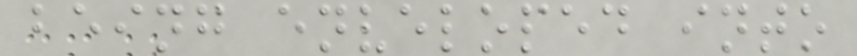being enveloped into
